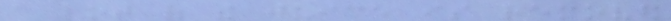a lot of the juice is removed
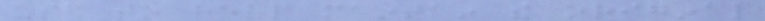used to help maintain the original
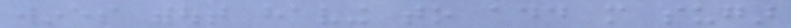wines without having to add more sugar
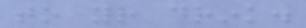to your drink.
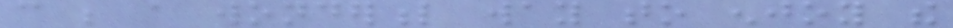can be a wonderful way to enjoy the
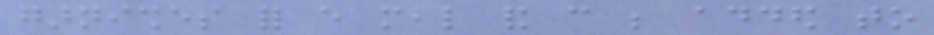garnishes for every meal and can be added to
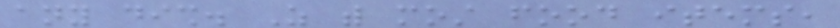any dish. As with most food items,
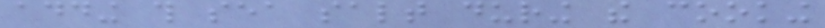adding this sea salt during the cooking
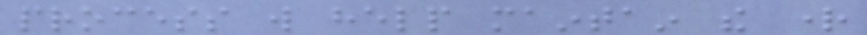process will help maintain the right
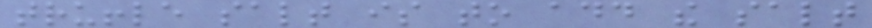truffle salt is to add the salt
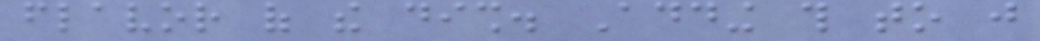flavor of the dish. Adding this to just
